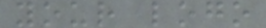your logo
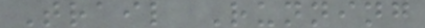Trail Running
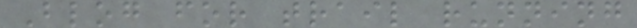Blog for trail running
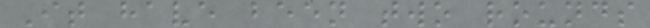It have been two rounds
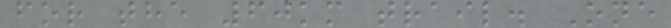for the 60km trail. One
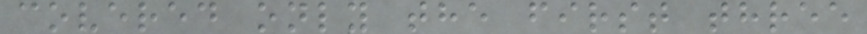covered only the first three
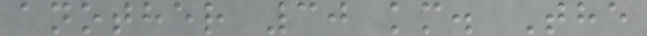another 30 km. The
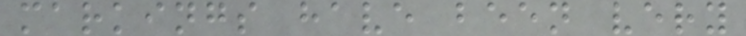markings have been very
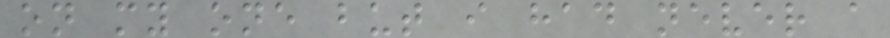on my one but i had never a
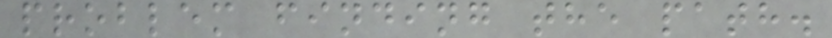problem finding the path.
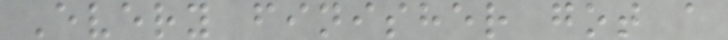Every finisher got a
